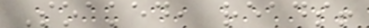Soaked, reads!
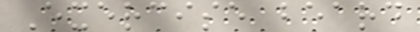Exercise beard
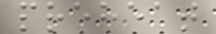preheat
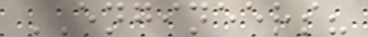ENGINEERS?
